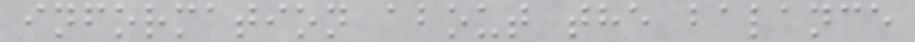information about the balance
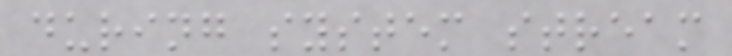during system stream
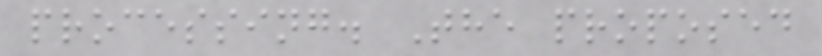processing. The proposed
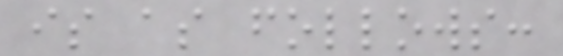is as follows:
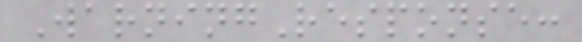WarningResponse:
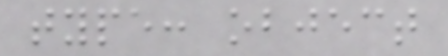type: object
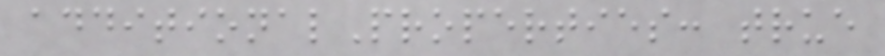additionalProperties: true
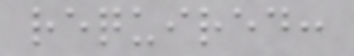required:
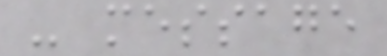- message
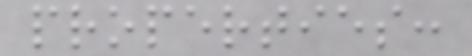properties:
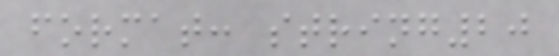format: string20
